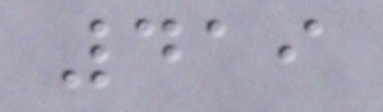419
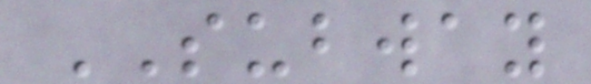SUBWAY
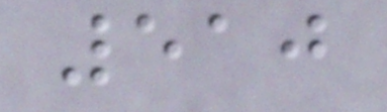510
